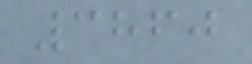3860
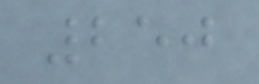250
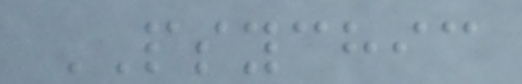PSYCHIC
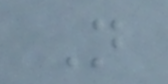N
